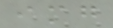img
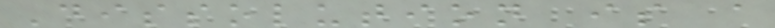Dissolution is a
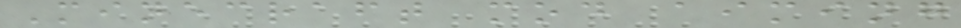Minecraft mod aiming
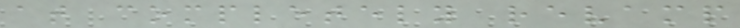at completely revamp
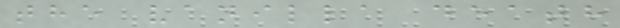the vanilla death
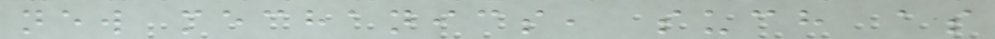new mechanics, such as
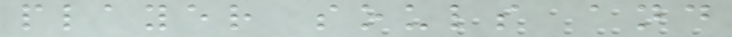player souls and
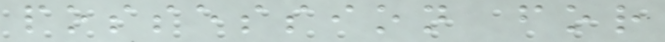possession for
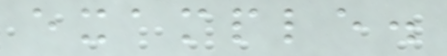example.
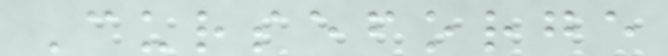Curseforge
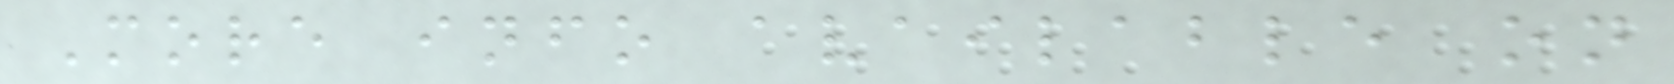More info available on
